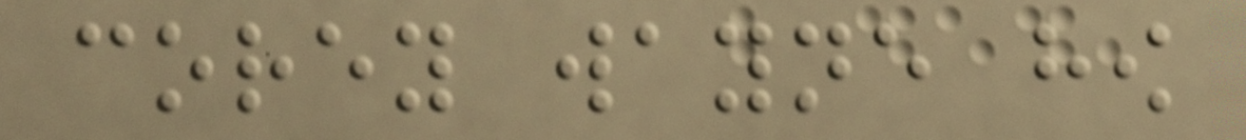corey wayne how
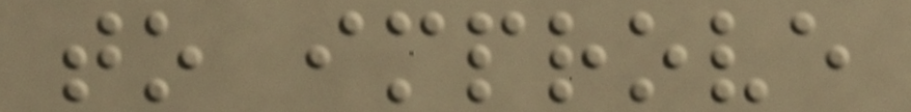to improve
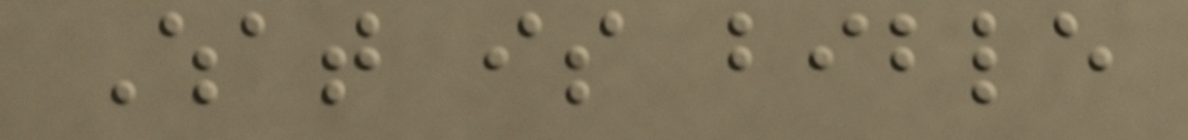What is bible
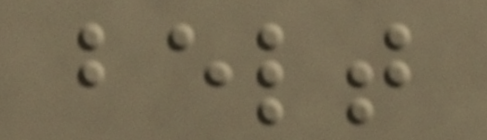belt
